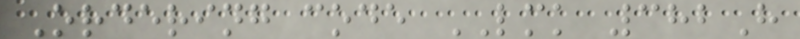Ordering code LMK 382H
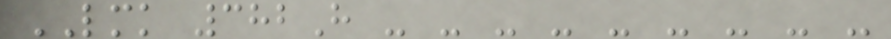LMK 382H - - - - - - - - -
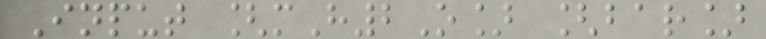Input [mH2O] [bar]
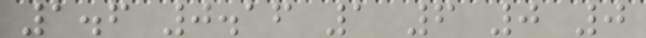1.6 0.16 1 6 0 0
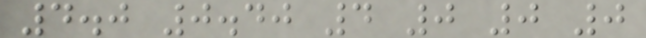4.0 0.40 4 0 0 0
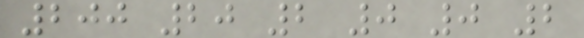200 20 2 0 0 2
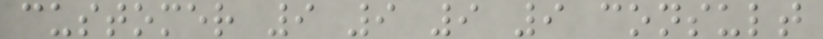customer 9 9 9 9 consult
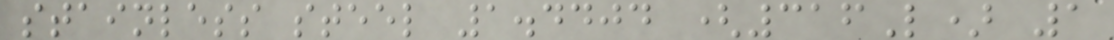stainless steel 1.4404 (316L) 1
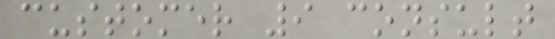customer 9 consult
